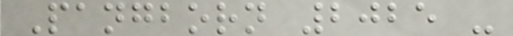Pangborn 2025 -
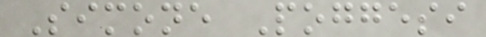Simone Poggesi
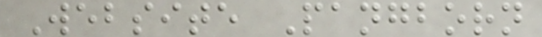Website Pangborn
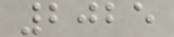2025
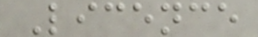Licence
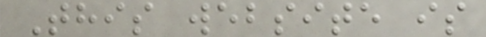This website is
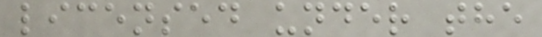licensed under the
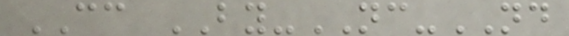CC BY-NC-ND
